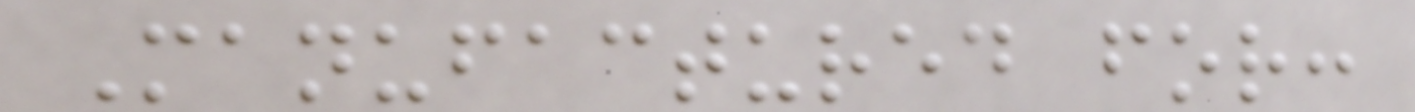Manufactured for:
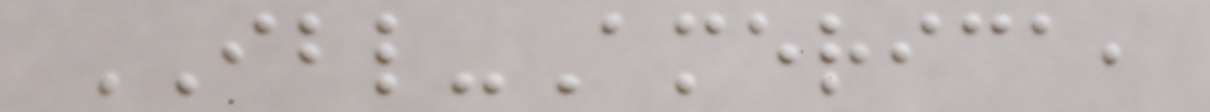IBL-America,
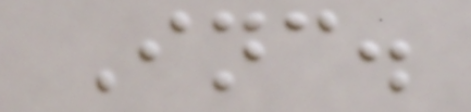Inc.
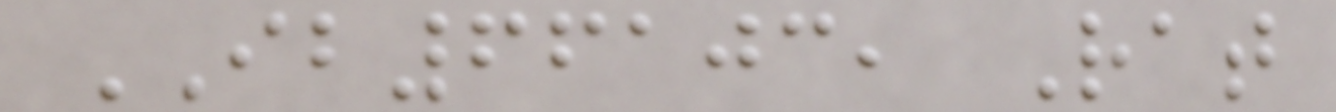IB66103, Rat
